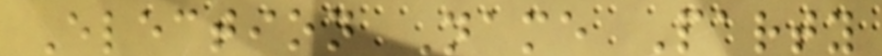Election Name Party
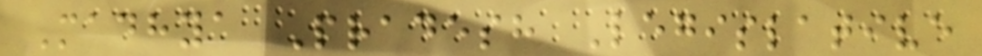Madhya Pradesh Legislative
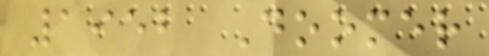1952 Doomer
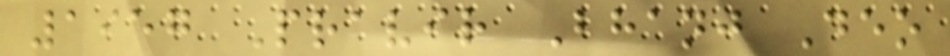1957 Pravir Bhanj Deo
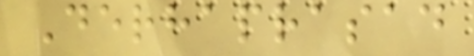Derhaprasad
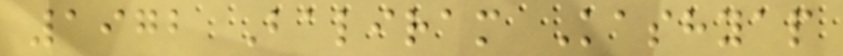1972 Baliram Kashyap
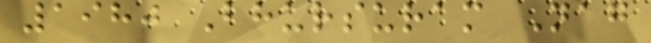1980 Bhursuram Nag
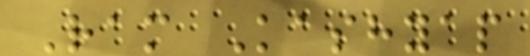Ram Kashyap
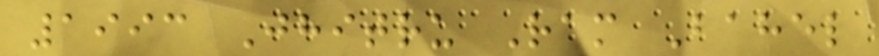1993 Jhitru Ram Bahel
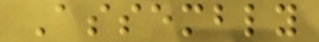Assembly
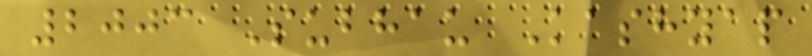2003 Subhau Kashyap
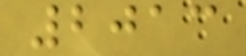2013
